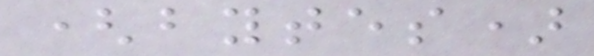(bytes)
